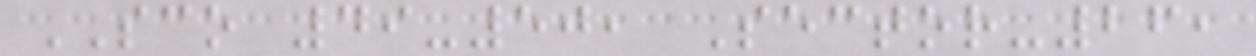SCO 49-50, Sector-26,
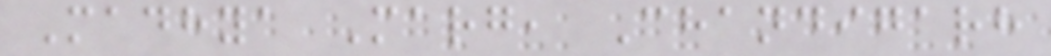Madhya Marg, Chandigarh
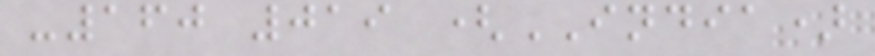-160 019 (INDIA)
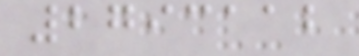2793112
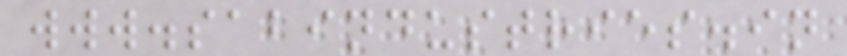www.sabindustries.in
